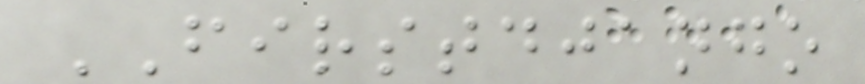FIRSTDJANGO
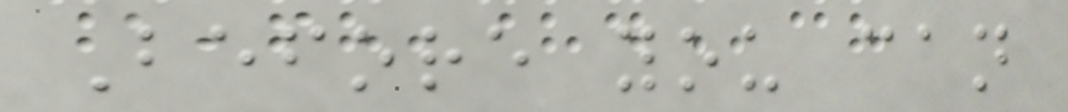Before you can
